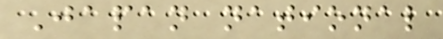Japan national
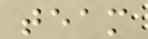team
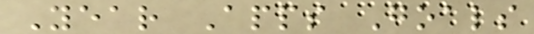Year Apps Goals
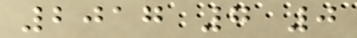2017 7 0
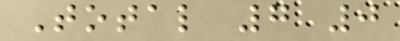Total 7 0
